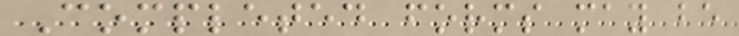Completed forms may be
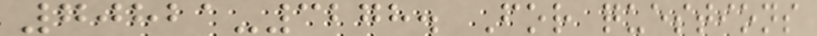70821-3278. For questions
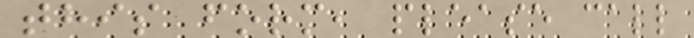this form, please call
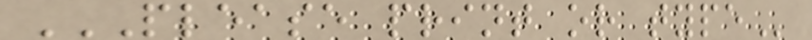PLEASE PRINT OR TYPE
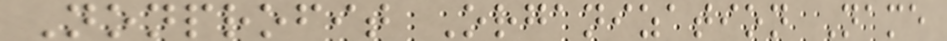Nonprofit Organization Name
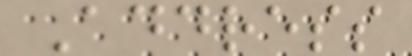Address
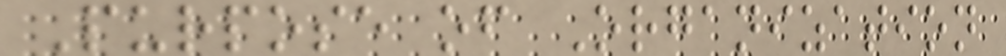Purpose of Organization
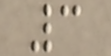3
